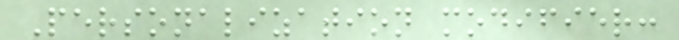Personalization modifier:
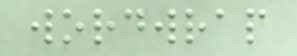wordwrap
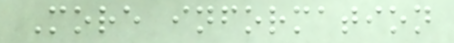More information
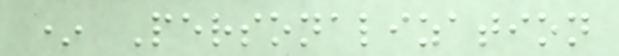* Personalization
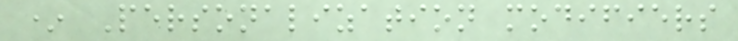* Personalization modifiers
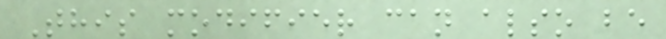This modifier can also be
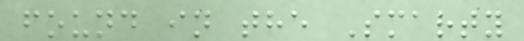found in the Smarty
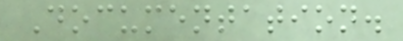Documentation.
